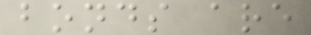bonds are
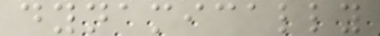dynamically
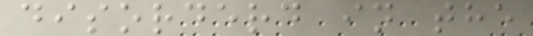disorderd in the
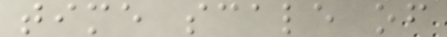time scale of
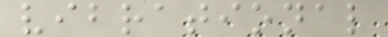vibrational
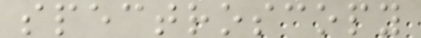spectroscopy
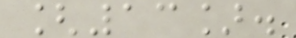[13].
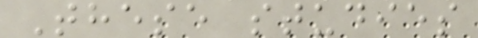These studies
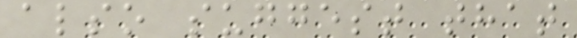also suggest that
